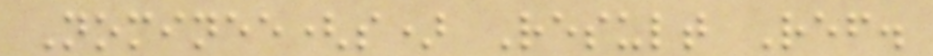Nominee(s) Result Ref.
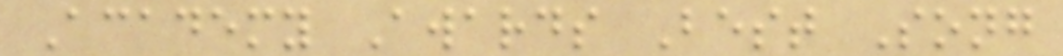Academy Awards Best Song
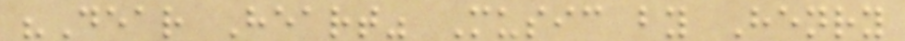"Dear Heart" Music by Henry
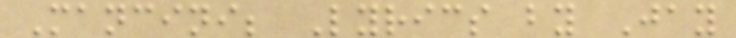Mancini; Lyrics by Jay
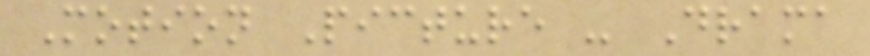Motion Picture - Drama
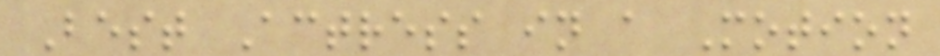Best Actress in a Motion
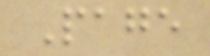Page
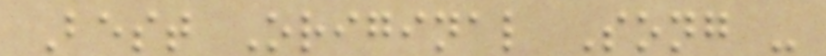Best Original Song -
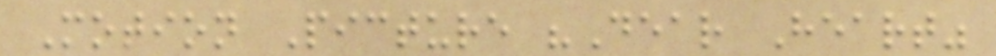Motion Picture "Dear Heart"
